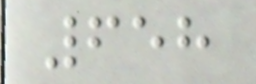658
